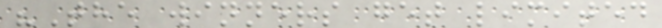"The winners get limited
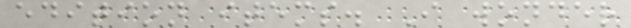edition items. I wonder
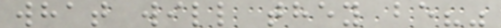what will they be?"
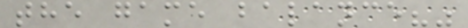the game balance?"
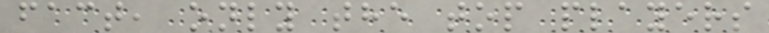fact, only the top players
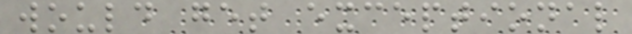would get exceptional
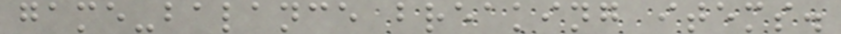game-balance breaking items.
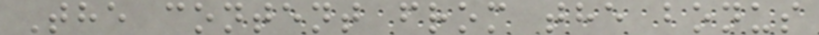The content from the bonus
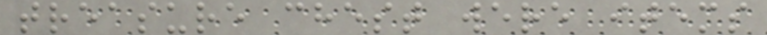treasure chest were items
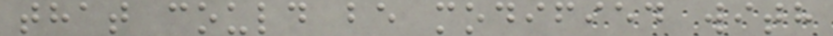that could be modified with
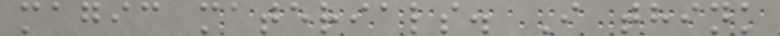magic materials. I think
